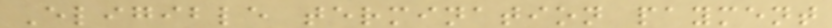Eligible termination payment
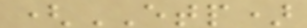(ETP)
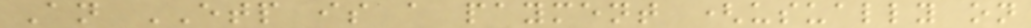An ETP is a payment (usually on
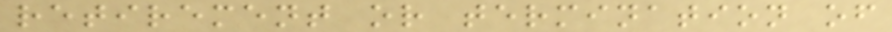retirement or termination of
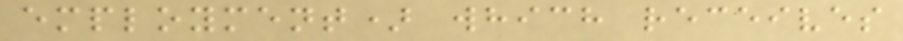employment) which receives
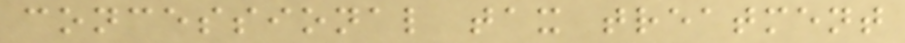concessional tax treatment
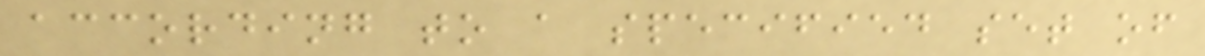according to a specified set of
